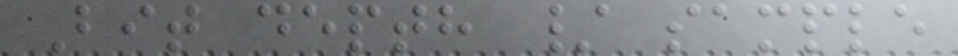Bit depth / sample
